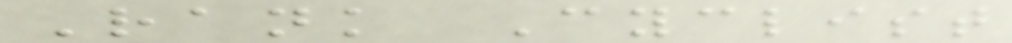Rank Cyclist
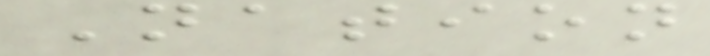Nation
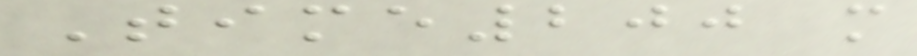Time200 m
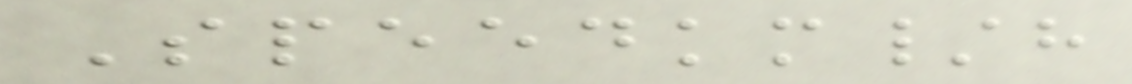Speedkm/h
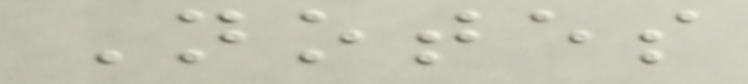Notes
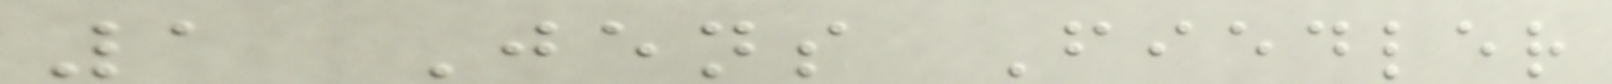1 Jens Fiedler
